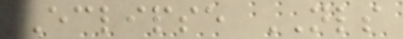Eclipse NLS
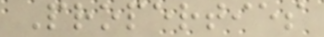Properties
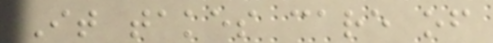It takes care of
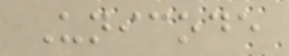Unicode
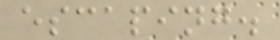escaping.
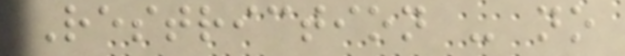Restriction - no
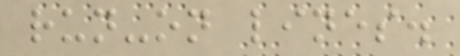run-on lines.
